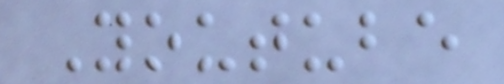Youtube
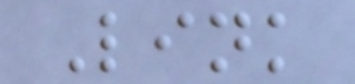Link
